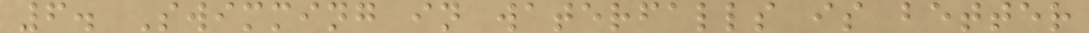6. Swimming in waterfalls is better
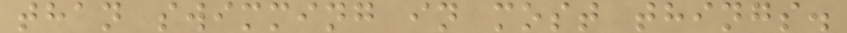than swimming in most things.
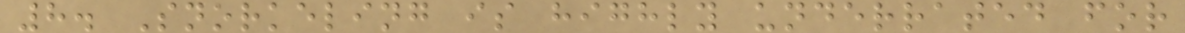8. Snorkeling is highly underrated for
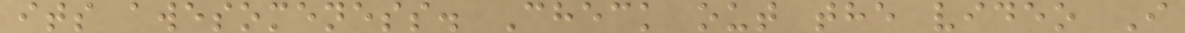its awesomeness. Check out the video I
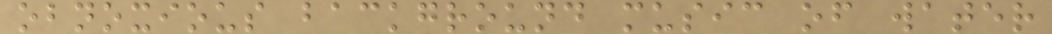obnoxious background music of water
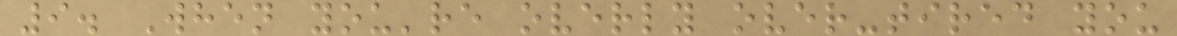9. When you're overly over-tired you
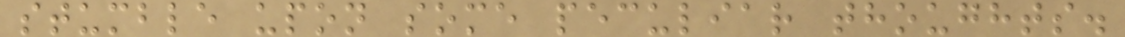stumble upon some peculiar thoughts.
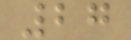27
